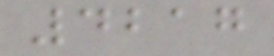4217
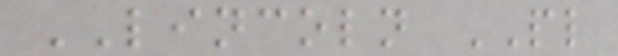LINCOLN PL
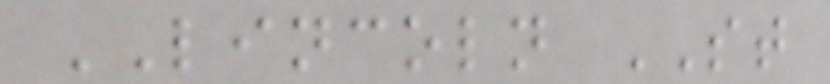LINCOLN ST
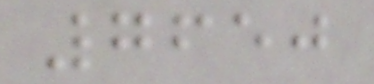7650
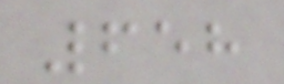658
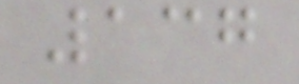137
